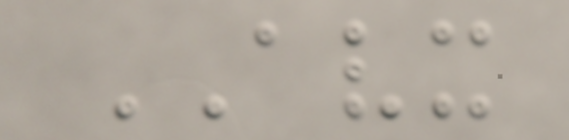AVX
